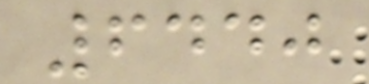6440
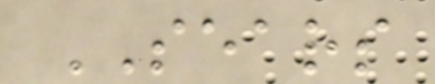SEARS
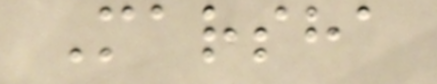Marsha
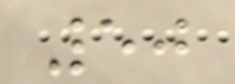50
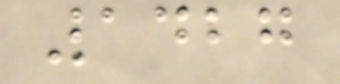1427
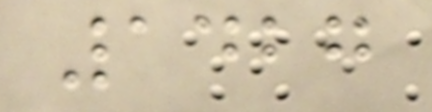1427
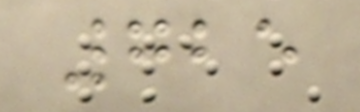725
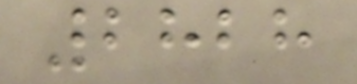2828
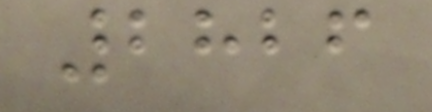2826
